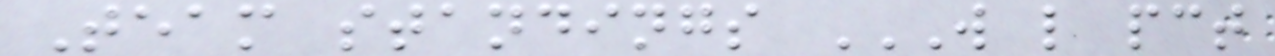Team standings W L PCT
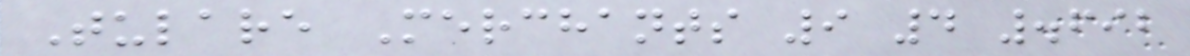Tulare Merchants 9 4 .692
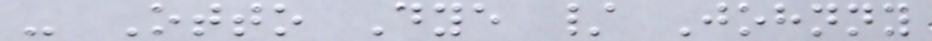- Otto Dye / Johnny
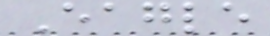Eagle
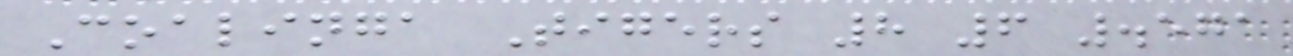Coalinga Tigers 8 6 .571
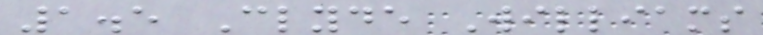1.5 Clyde Williams
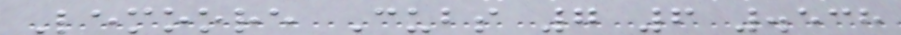Lemoore Cubs 7 6 .538
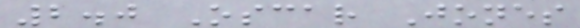2.0 Oscar Jones
